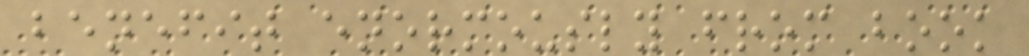benefit enormously from book
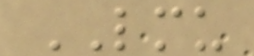LMU
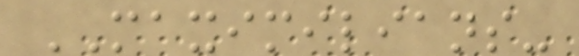MAXIMILIANS-
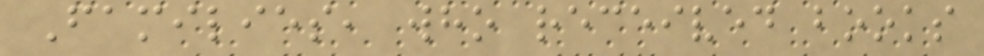Families, who received books
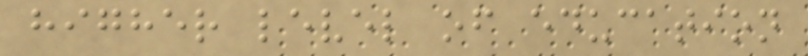higher level of education
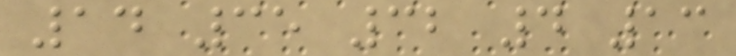14 35 32 4 13
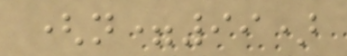(n=99)
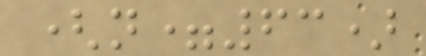(n=63)
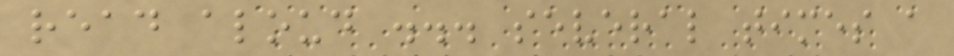read aloud ... several times a
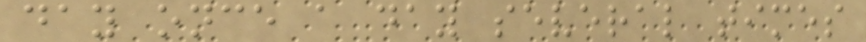day once a day several times
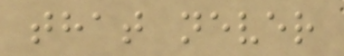that never
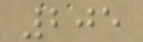205
